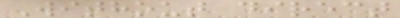Without direct
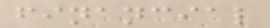financial
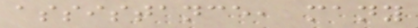assistance, many
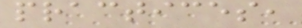practices,
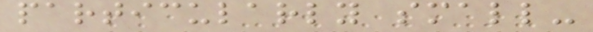particularly small-
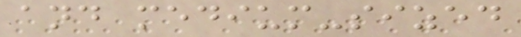and medium-sized
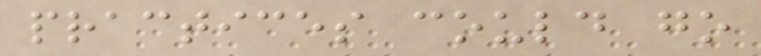practices could go
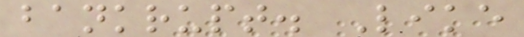bankrupt. Like
